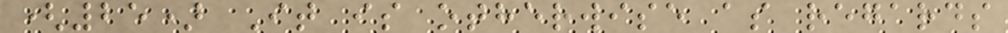(25) It is otherwise as regards
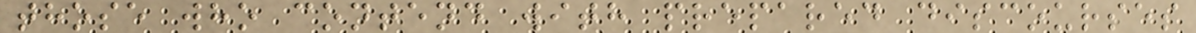those who contend with prepared discourses
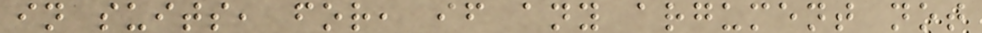in suits, for, if any argument not
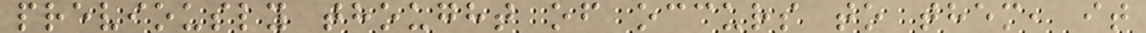previously thought of occurs to them, it
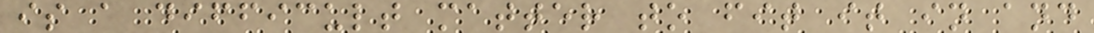is a difficult matter to fit it in and
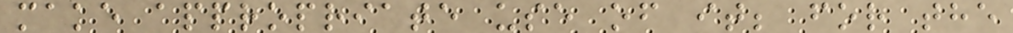make appropriate use of it; for the
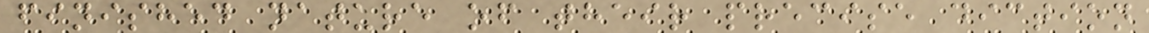finished nature of their precise diction
